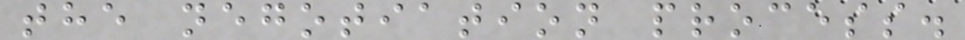the negotiation process.
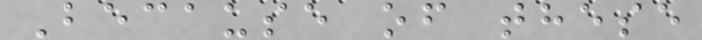Because of these
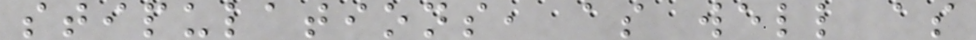stipulations, as well as
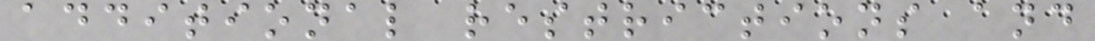additional restrictions and
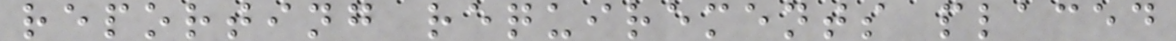reporting requirements placed
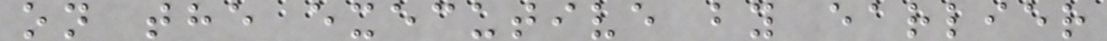on the executive by earlier
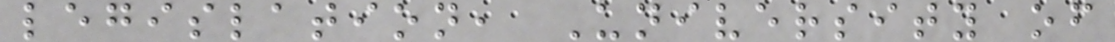legislation, University of
